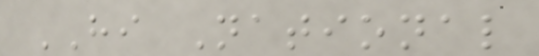HI National
